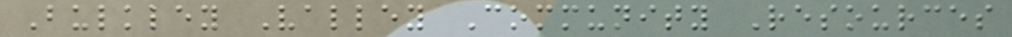Bulkley Valley Community Resources
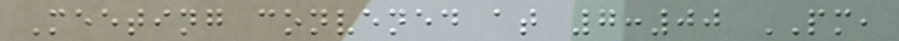Meeting convened at 7:00 PM,
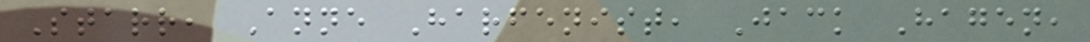Starr, Anne Harfenist, Jack Hagen,
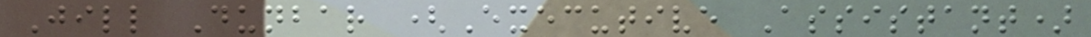Jill Dunbar (Executive Assistant)
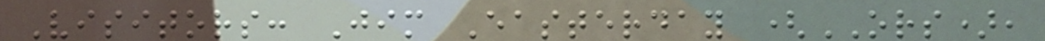Visitors: Jim Easterday (ORS),
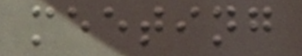meeting
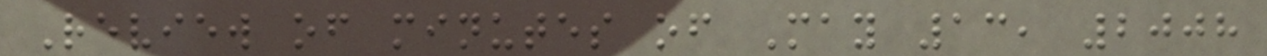Review of minutes of May 13, 2008
